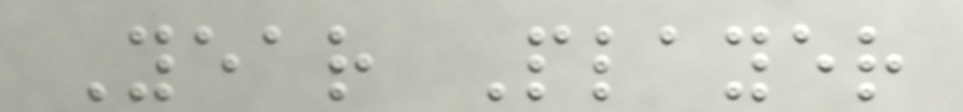Year Player
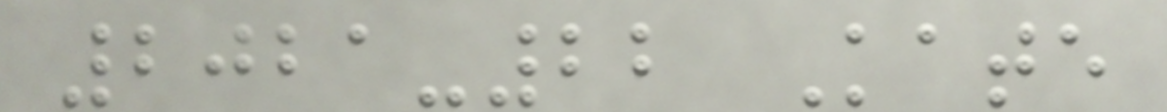2021-22 Kate
